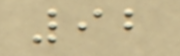92
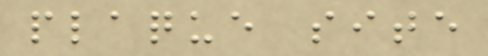plaque site
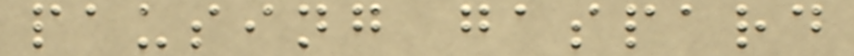pausing gaspard
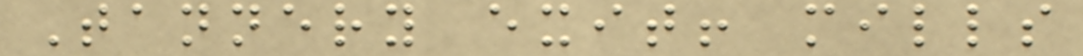Tannery exit! mills
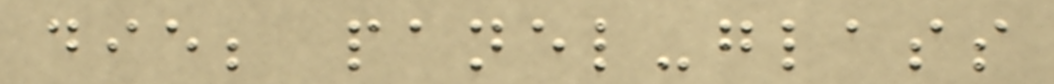die; panel-glass
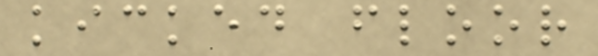kicked floor
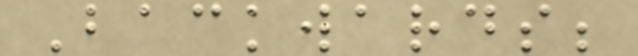Backwards;
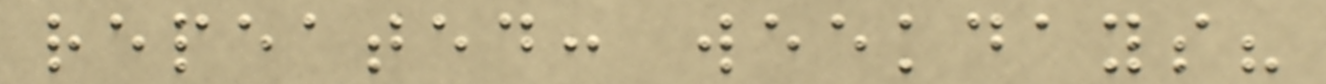repeated: weekdays?
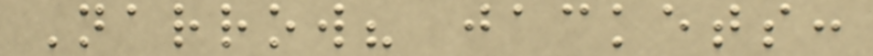Narrow? jackets:
